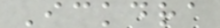Ickdra
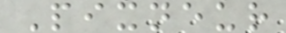Pixneur
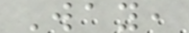Way,
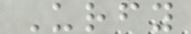Urfy
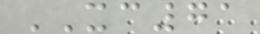XC71
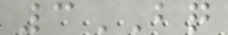3BQ
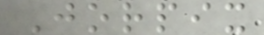Jorpix
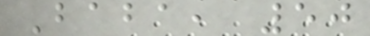Baba, 50
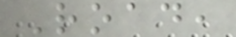Road,
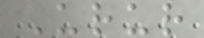Urur
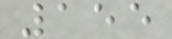155
